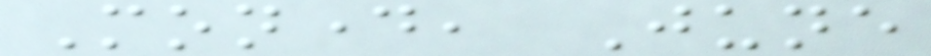Monday, June
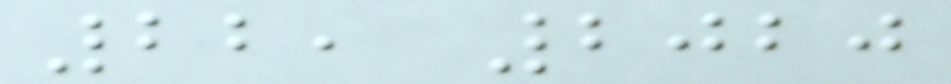22, 2020
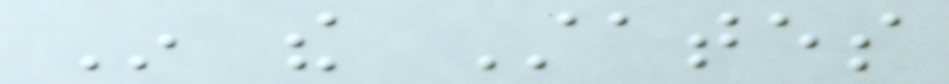In the States
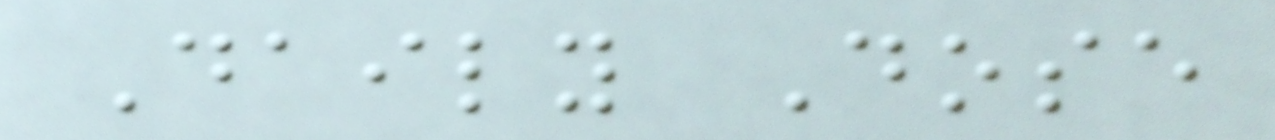Daily Dose
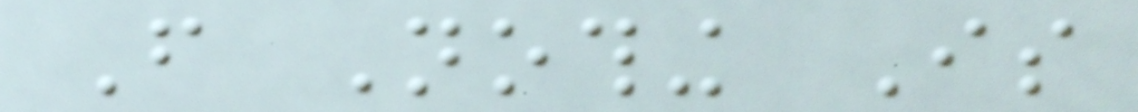From Nothing Is
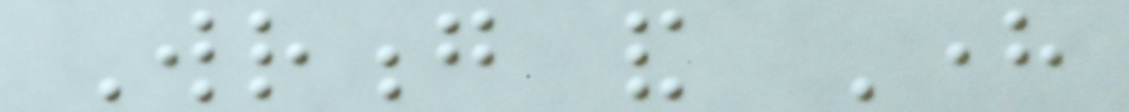Wrong and Here
